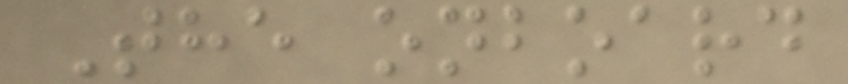The onboard
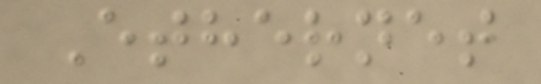Ethernet
